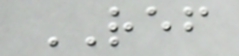REF
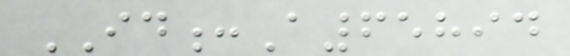ID:A65894
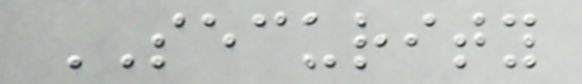SECURITY
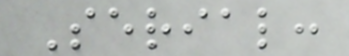Serial:
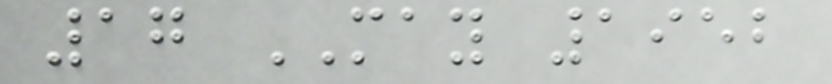17 MAY 1952
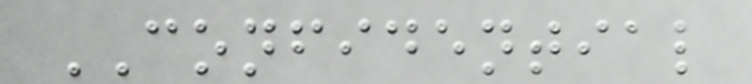CONFIDENTIAL
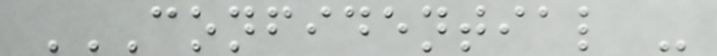CONFIDENTIAL -
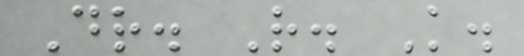Dr. R. K.
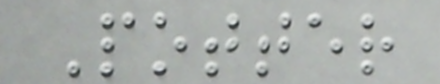Potter
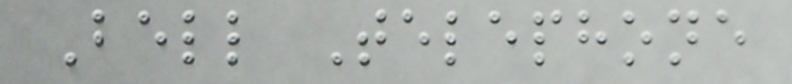Bell Telephone
